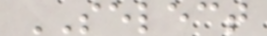SELECT
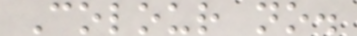Colour no.
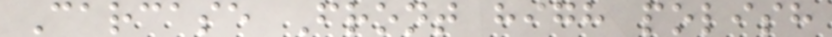Carcase Front high polish
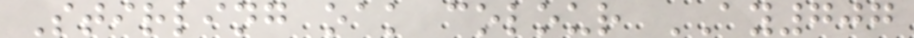Stirling oak colour AY707
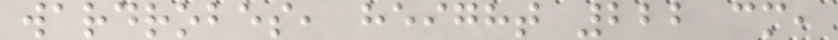wardrobes, height 222 cm,
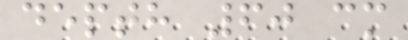depth 60 cm
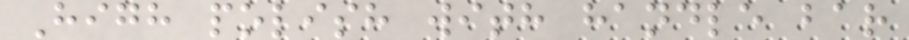High polish with handle bar
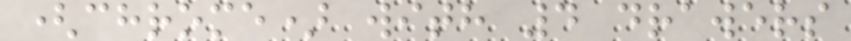(chrome) with 4 drawers
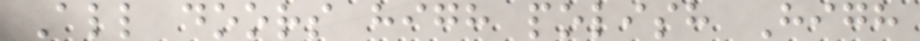All doors high polish High
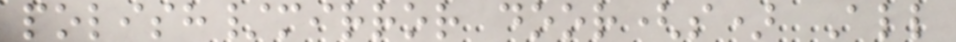polish/mirror door(s) All
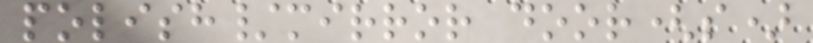polish/mirror door(s)
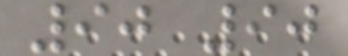90 90
